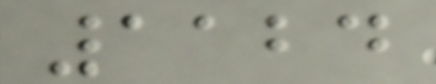1124
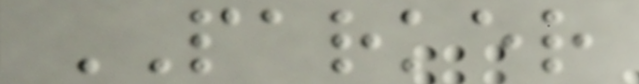PARKER
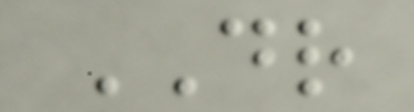DR
